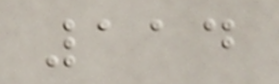114
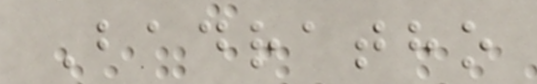Badratho
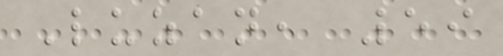Luzan, 59
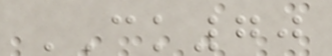CK70
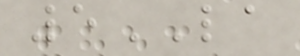5LA
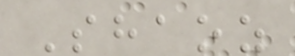Shaoz
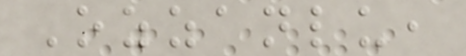Ozzanlu,
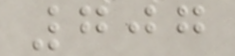707
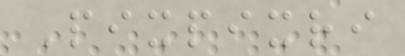Pixpixri
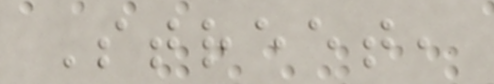Street,
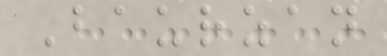Baurzan
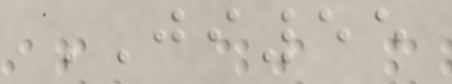JI55
